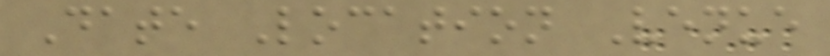Date Location Venue
